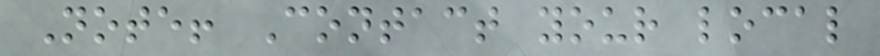Note! Contact your local
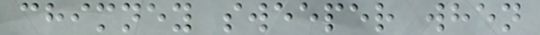chimney sweeper when
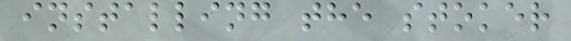installing the stoker
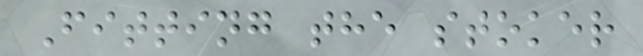Fitting the stoker
